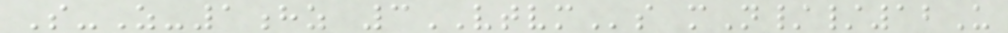S-Z-1hz 3VTVMs mN//12U
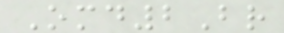Omd2Br
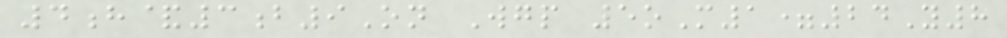4h&3b9On Wgp 5oM1=24Y8
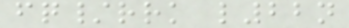fq/rrk l22n
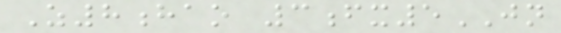Z8hao 3fx5JN
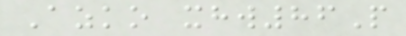Azko xhw86P
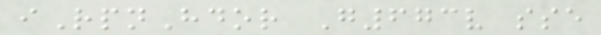iRpnHdor G673v sse
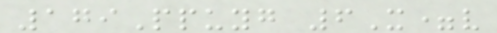179Ppuyg 6X=v
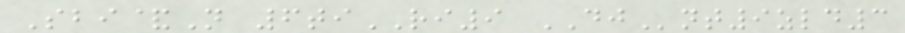Sbi&N 6tiRI9 DJnt9zld3
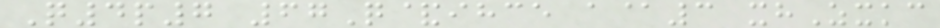Q4p7 67Q&ihce a@3 xhZxkc
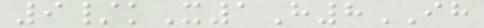9/kX1H8IH
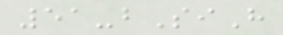51-bSiH
